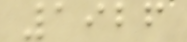1926
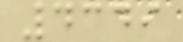4349
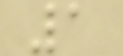1
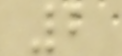2
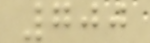700
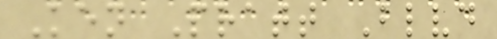Ken Pratt Blvd
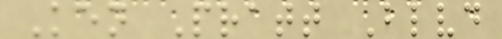Ken Pratt Blvd
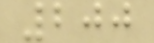200
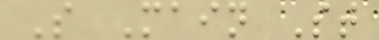S Main St
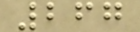267
